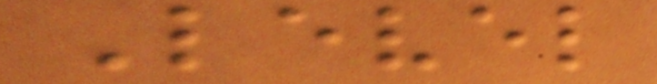Level
